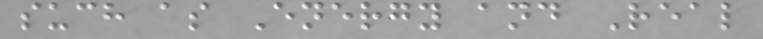such as Energy and Real
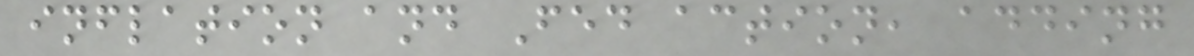inflation and Fed action, adding
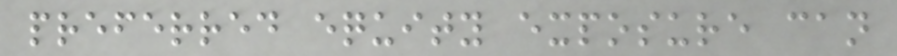preferred equity exposure can
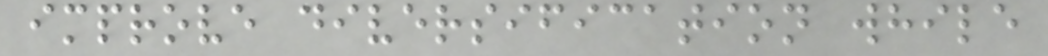improve diversification while
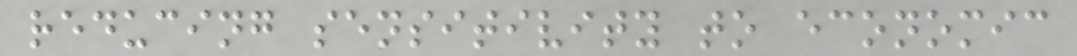reducing sensitivity to economic
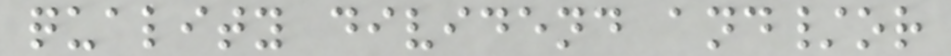quality dividend and/or
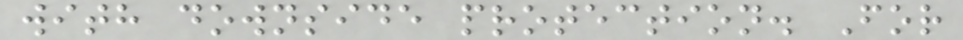with downside protection. For
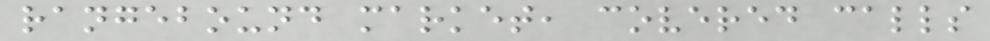rangebound market, covered calls
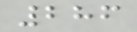286
